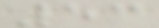53
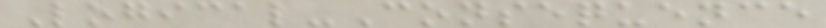Logical-Consequence
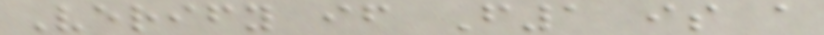Verify if F1 is a
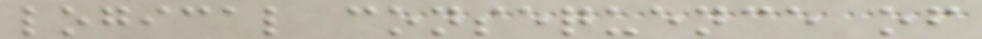logical consequence of
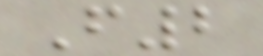F2
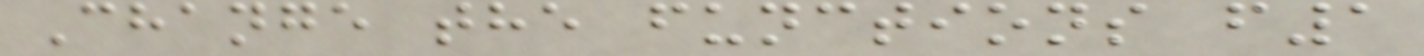Change the functions f1
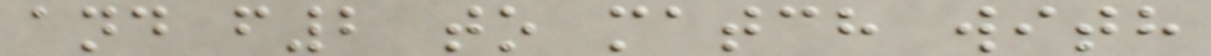and f2 to match with
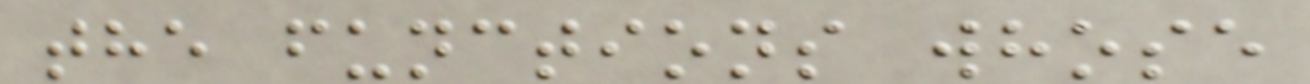the functions whose
